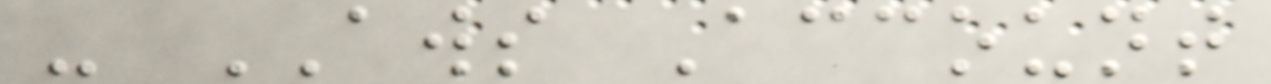- AWS Account
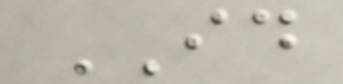ID
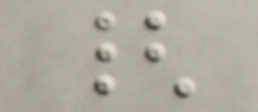{
